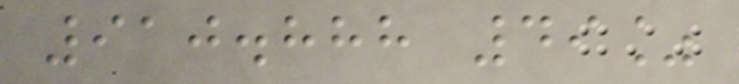910.888 49%
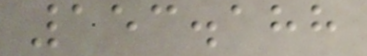153.188
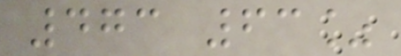473 63%
